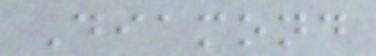Diamond
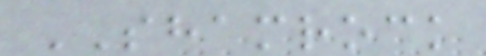SHAMROCK
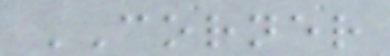CORNER
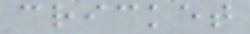cricket
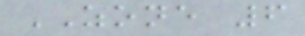ZONE 6
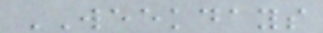WEEKDAYS
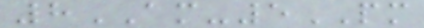8AM-5PM
